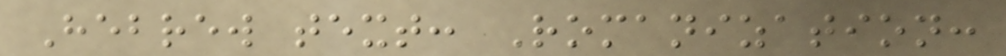Hebrew text: Romanization:
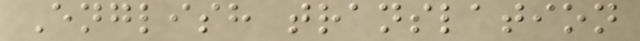English translation
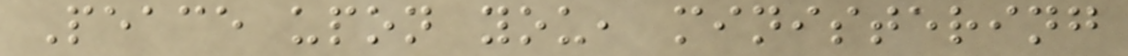Peace upon you, ministering
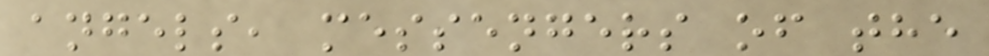angels, messengers of the
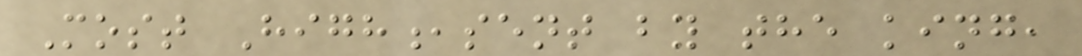Most High,sent by the king,
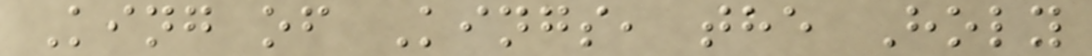King of Kings, the Holy
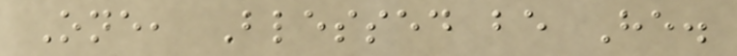One, Blessed be He.
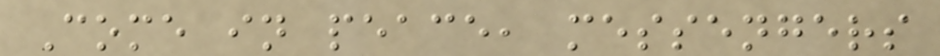Come in peace, messengers
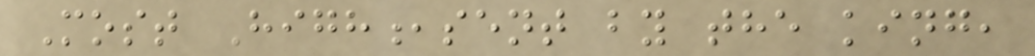Most High,sent by the king,
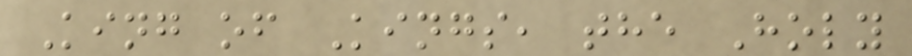King of Kings, the Holy
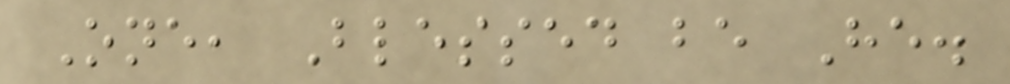One, Blessed be He.
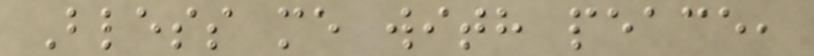Bless me with peace,
